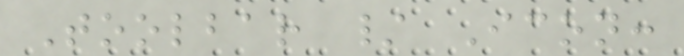Toolbar / Icon:
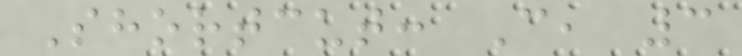Shortcut: C, 3
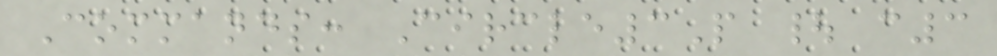Commands: Circle3P | c3
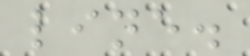line.
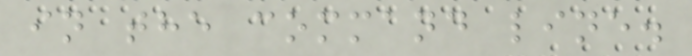in the command line.
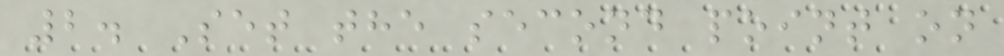2. Set the second point on
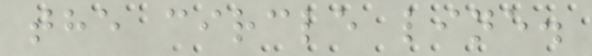the circle line.
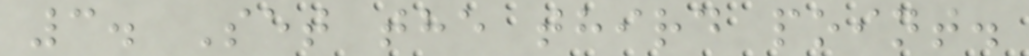3. Set the third point.
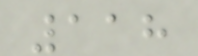118
